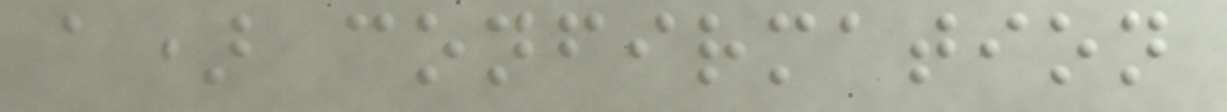a) confirmation
